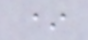*
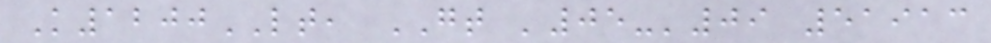K1200LT, GT '05-'09 51913
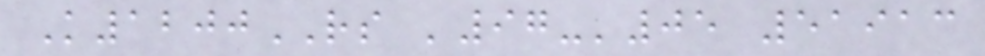K1200RS '97-'05 51913
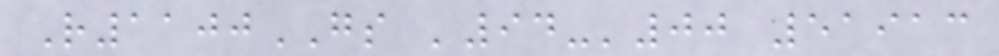R1100GS '94-'00 51913
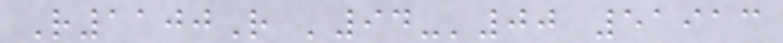R1100R '94-'00 51913
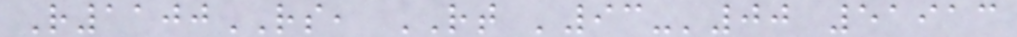R1100RS, RT '93-'00 51913
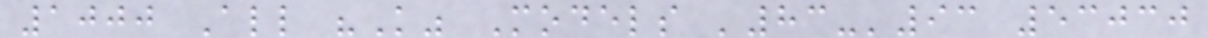1000 All "K" Models '83-'93 53030
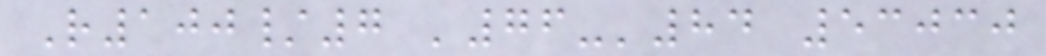R100/7 '76-'84 53030
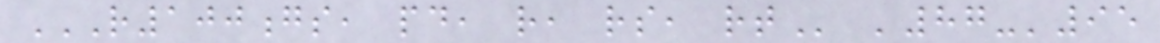R100GS, PD, R, RS, RT '87-'95
